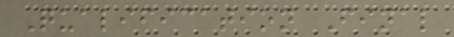Qualification Final
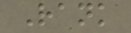Rank
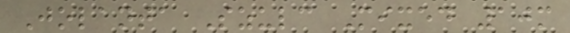Jolanta Szulc Mixed 10m
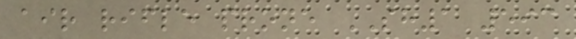air rifle prone SH1 593
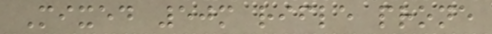Mixed 50m rifle prone
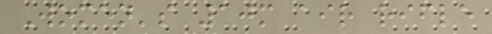Women's 10m air rifle
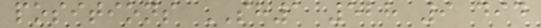positions SH1 528 9 did
